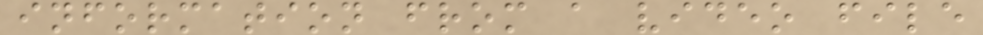information from a video file
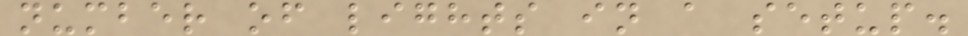number of lights in a setup.
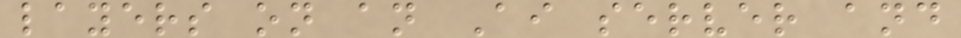layers on an Ai server and
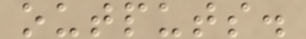outputs.
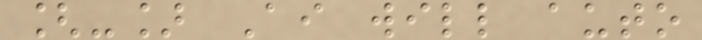[-] Ai will auto
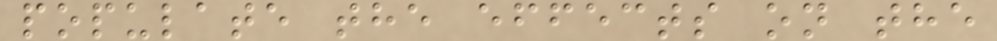populate the effects on the
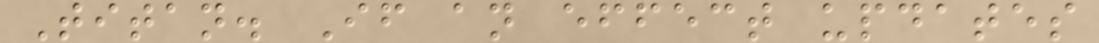Titan. If an effect updates
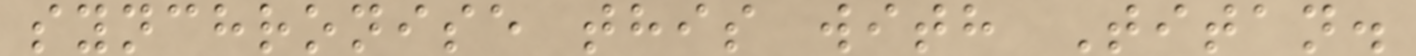synchronise this with Titan.
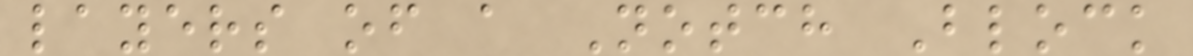layers of a Notch Block
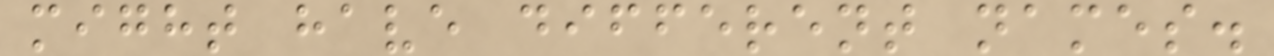might have different names.
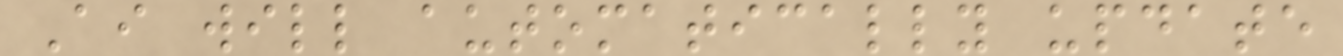Ai will automatically update
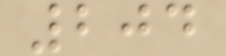204
